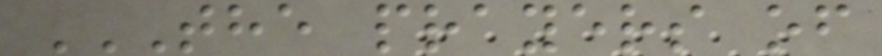THE PRAYERS OF
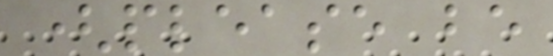(please be
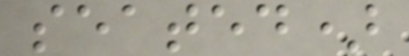seated)
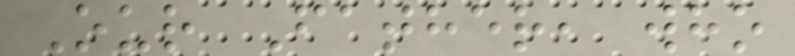Our Father, who
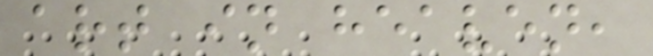art in heaven,
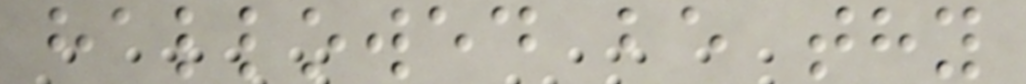hallowed be thy
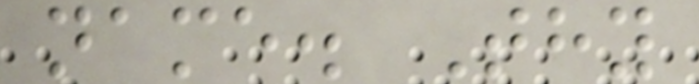name. Thy
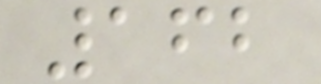162
